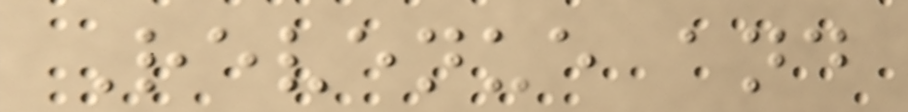Revenue and
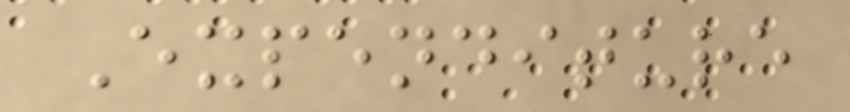Expenditure
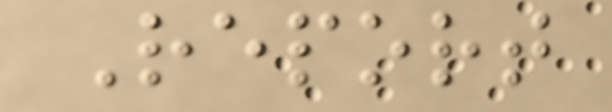Report
